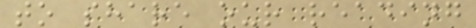to share our reading
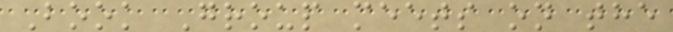Book Group meets on the
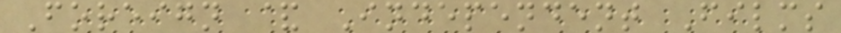Foreign & Independent Films
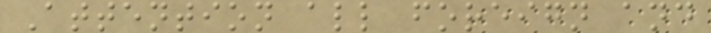Attention all foreign and
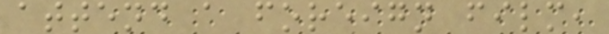attend a foreign film,
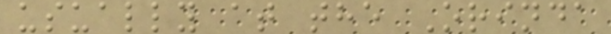usually at the Orinda
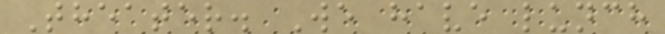Theater. We have lunch
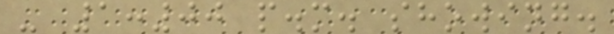- 1:00 p.m. showing.
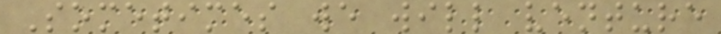Sometimes we will venture
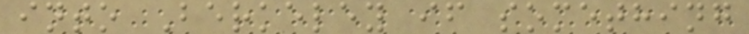into Berkeley if something
